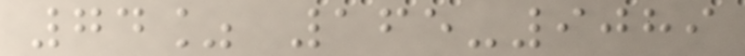74% 165-9089
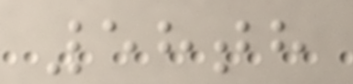58th
